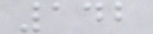142
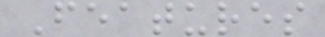Features
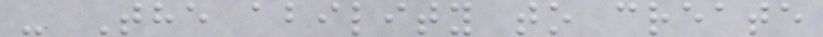- The ability to create
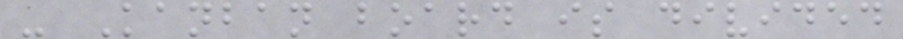- Kanban board is divided
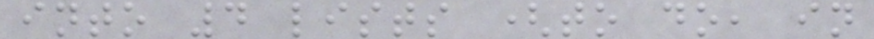into 4 lists (to do, in
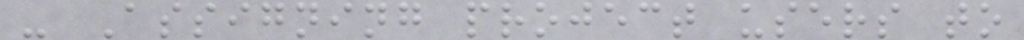- Assigning project users to
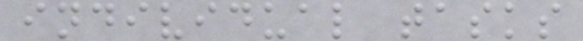individual tasks
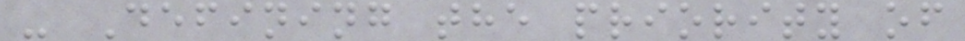- Defining the priority of
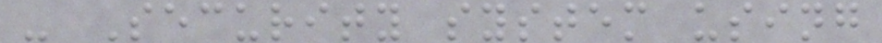- Security system using
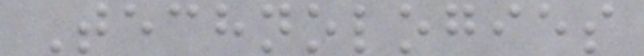Technologies
